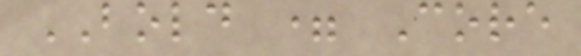BOLD = Core
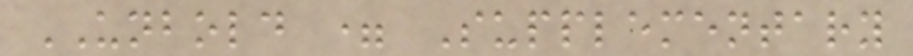UNBOLD = Supplementary
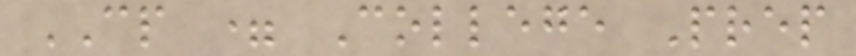CP = College Prep
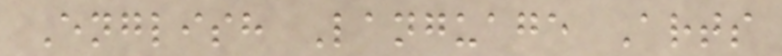English Language Arts
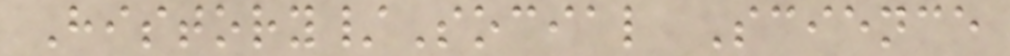History/Social Science
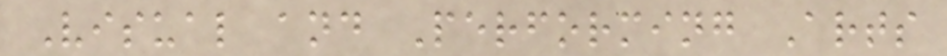Visual and Performing Arts
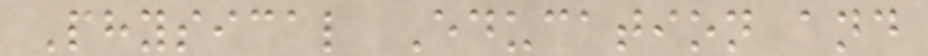Physical Education and
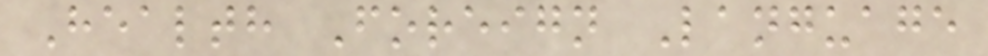Health Foreign Language
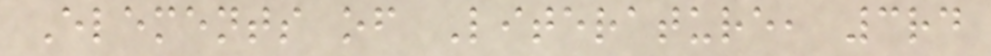Elements of Literature, 3rd
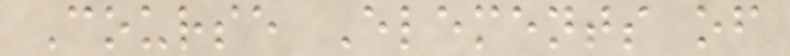Course Elements of
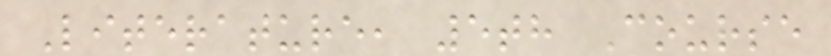Literature, 5th Course
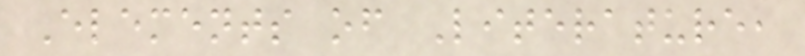Elements of Literature,
